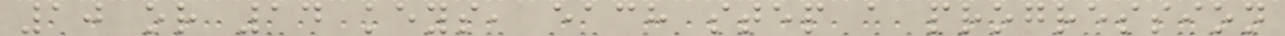10 or 14 keys, each step a progression
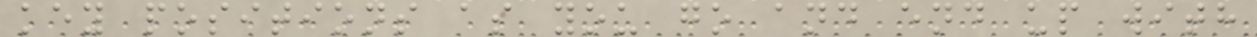key positions as you go and end up with
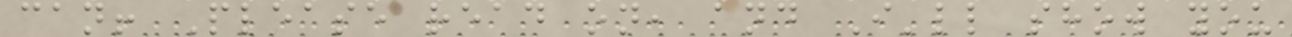can! Please read on, and I'll show you
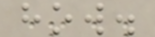how.
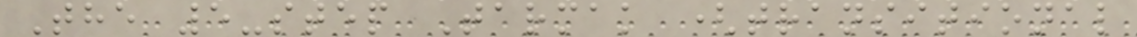The 5-step Tarmak (transitional
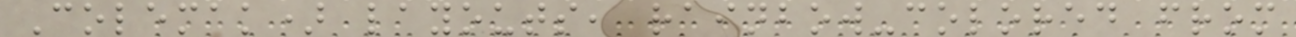Colemak) layouts, rainbow-colored from
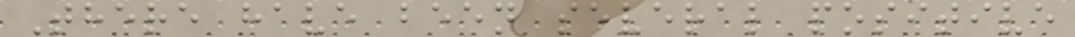There have been several positive
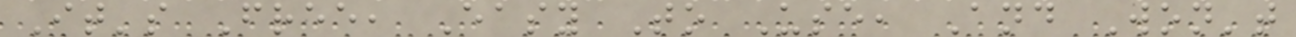It's Free, Easy To Use, And Won't
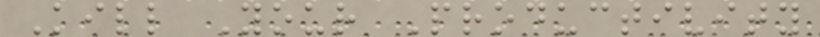Kill Your Productivity
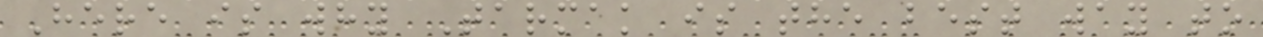Here is why Tarmak is the best way to
